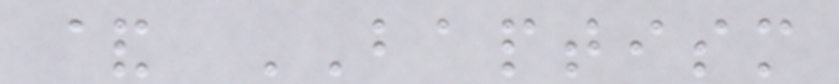& BAPTISM
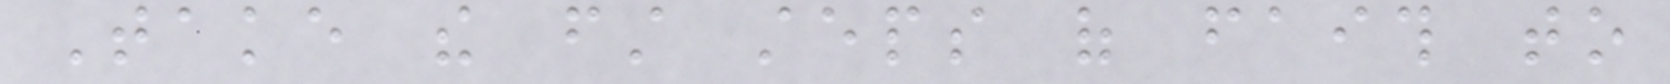Take the first steps of faith to
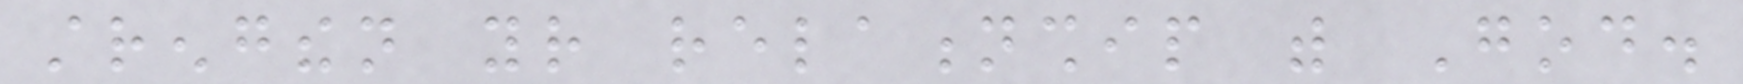strengthen your relationship with God.
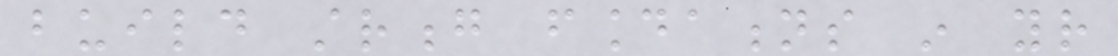build strong foundations in your
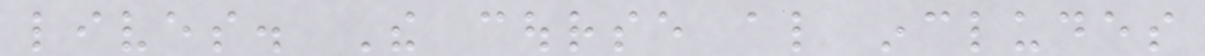lives. The course also includes
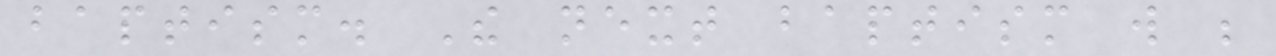baptism. The next baptism will be
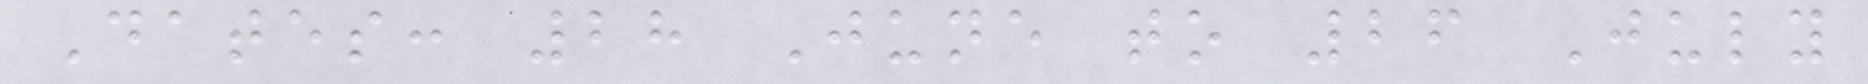Dates: 28 June to 26 July
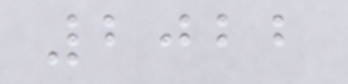2022
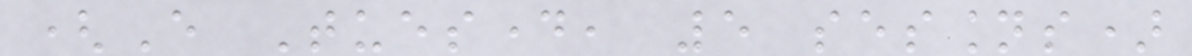(Every Tuesday, 5 sessions)
